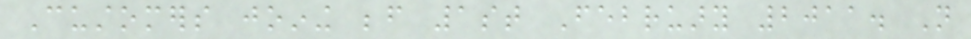Customers joining before 1st February 2011. Not
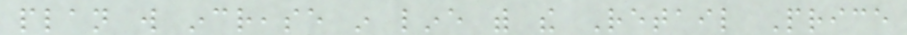plan will increase in line with the Retail Price
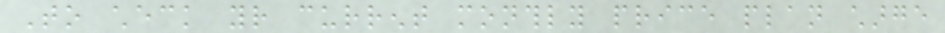To check your current monthly price plan charge
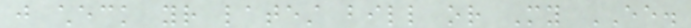just check your latest bill or My EE.
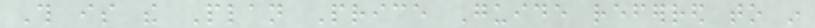This is the Plan Price Guide referred to in
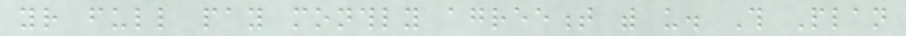your full pay monthly agreement with us. This Plan
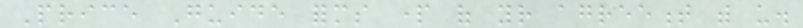Price Guide forms part of your agreement with us.
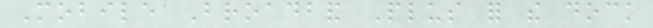Mobile Broadband Plus for the dock
